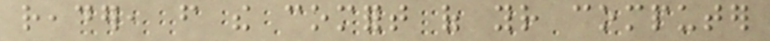reader, from the comfort of your computer
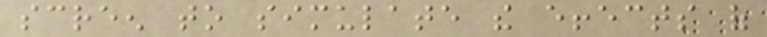screen to simulate the effects of
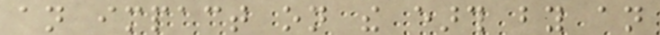an impact on the earth by an
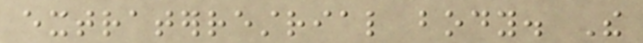extraterrestrial body. The
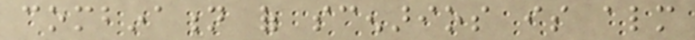combination of scenarios is almost
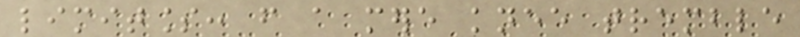limitless: from a mere knee tremble
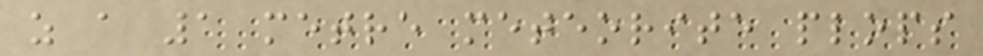as a 1 metre meteorite plops
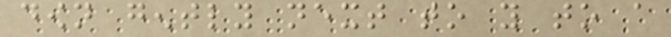down gently next to you to a
